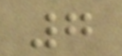7
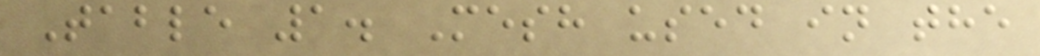Table 1. Mesh used in the
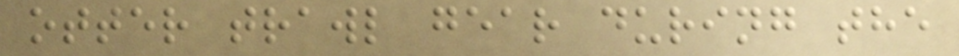otter trawl gear during the
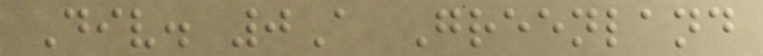Div. 0A Greenland
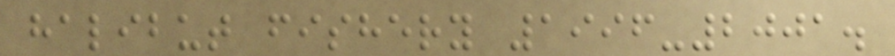halibut fishery 1996-2001.
